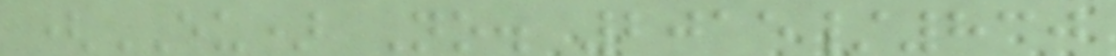(EU) No. 2015/830
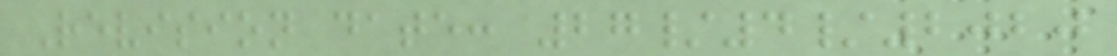Revision date: 27/4/2020
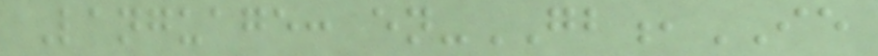Language: en-GB,IE
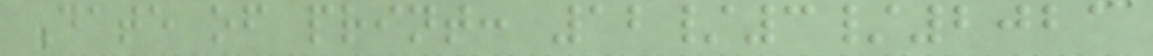Date of print: 12/3/2021
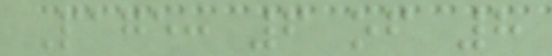Page: 6 of 8
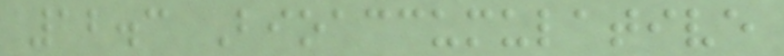12.3 Bioaccumulative
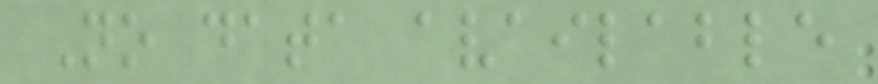No data available
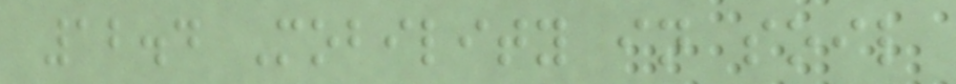12.4 Mobility in soil
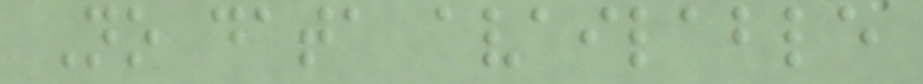No data available
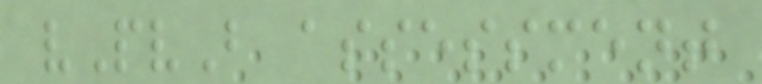vPvB assessment
